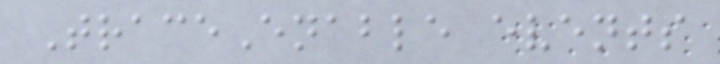TraceEnable events
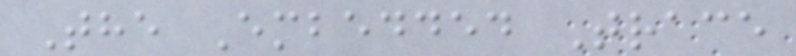The Embedded Trace
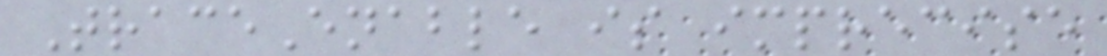TraceEnable is imprecise
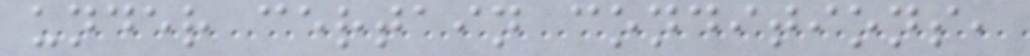under certain conditions,
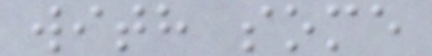with some
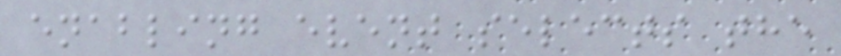enabling event selects the
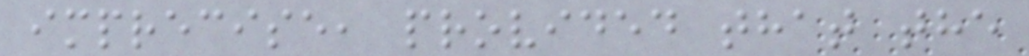imprecise, provided that the
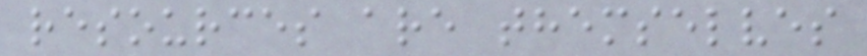resources are themselves
